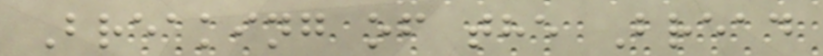Breaking of the Bread
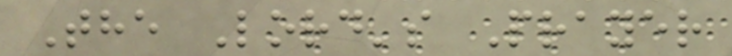The Lord's Prayer
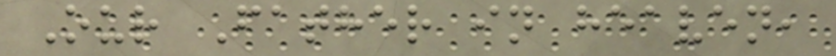Our Father in heaven,
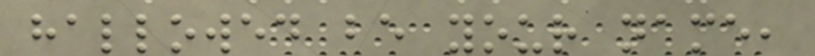hallowed be your name,
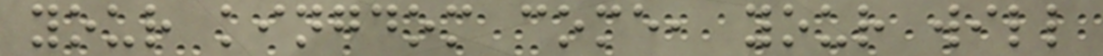your kingdom come, your will
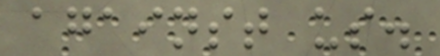against us.
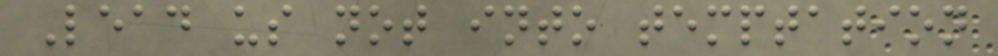Lead us not into temptation
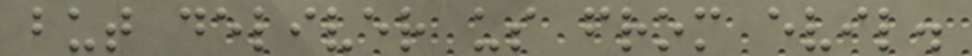but deliver us from evil.
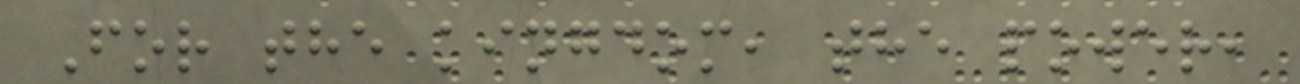For the kingdom, the power,
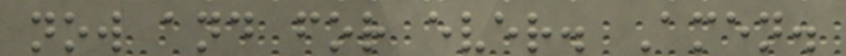now and for ever. Amen.
